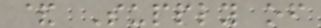& Supply of
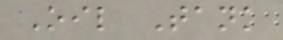Oil Tank
